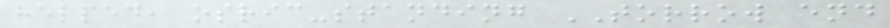helped, osric-standing TORROW end
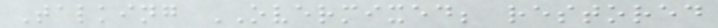Talking OVERMIXED; restored
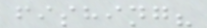fishing?
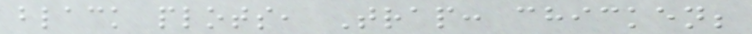black plots, Trap: chicken;
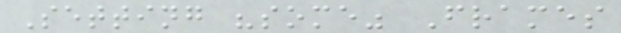Setting "some" Frames
